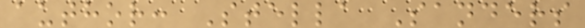author: Stella Sanders
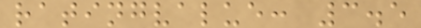ratingvalue: 3.5
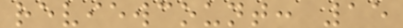reviewcount: 15
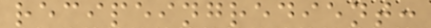recipeingredient:
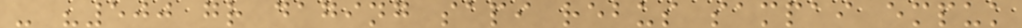- "500 gr daging sapi rebus sampai empuk
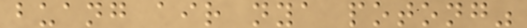buang air nya potong"
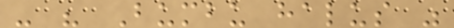- " Bumbu halus "
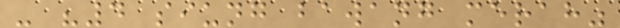- "4 siung bawang merah"
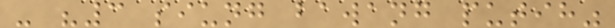- "3 siung bawang putih"
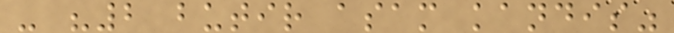- "2 butir asam kandis"
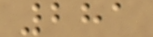281
